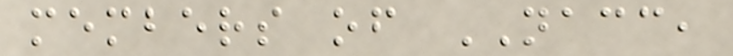members of NACC,
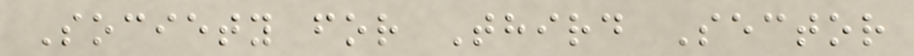Society for Third Sector
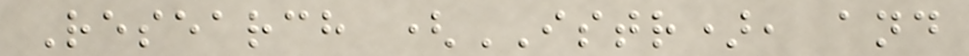Research (ISTR), and
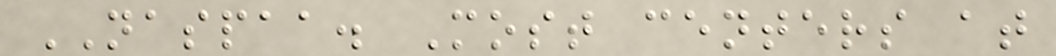NASPAA. Most centers at
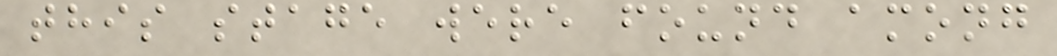this stage were found among
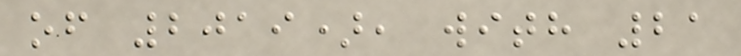of 2019), with 21
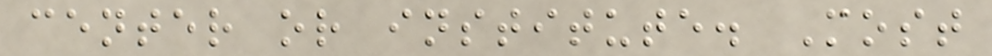center or institute. Most
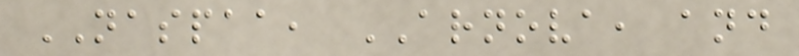NASPAA, ARNOVA, and
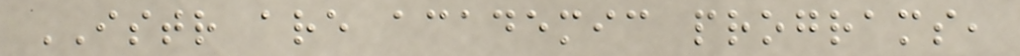ISTR are academic programs,
